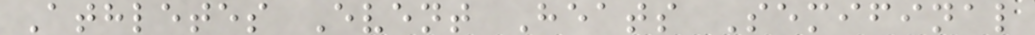Athletes Event Heats Semifinal
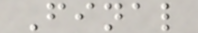Final
